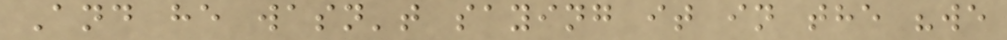And he wasn't saying it in the "we
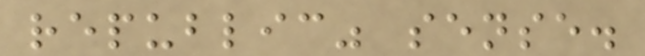republic" sense.
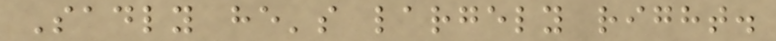Sadly he's largely right.
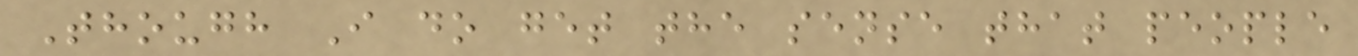Though I do get the sense that people
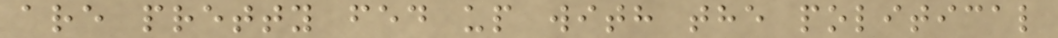are pretty fed up with the political
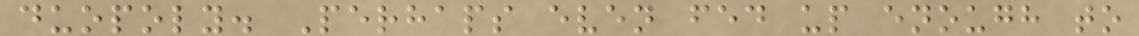duopoly. Perhaps even fed up enough to
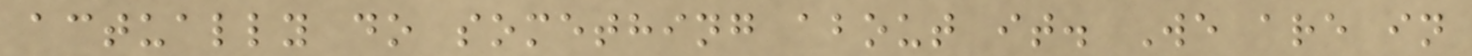actually do something about it. We are in
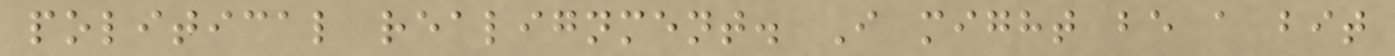political realignment. I might be a bit
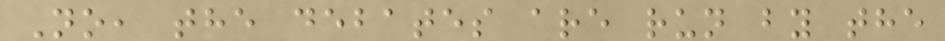No, the debates are run by the
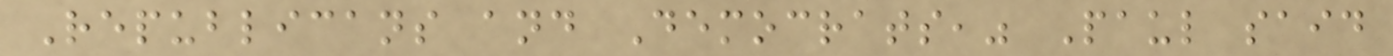Republicans and Democrats," Paul said
